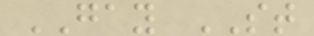GAY ST
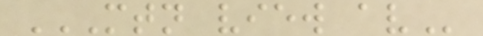MTN VIEW AV
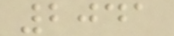2041
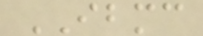IBMC
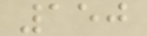150
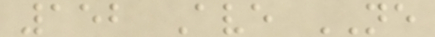152 Ave NE
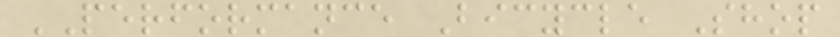PERFORMANCE Bicycle Shop
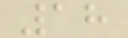18
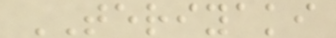TERIYAKI
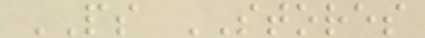PS STORES
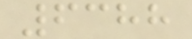6388
